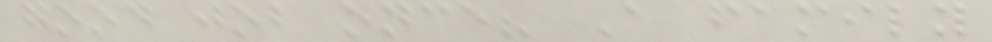good job once? A family
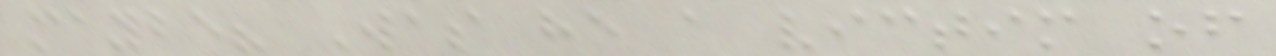maybe? Was he a victim of
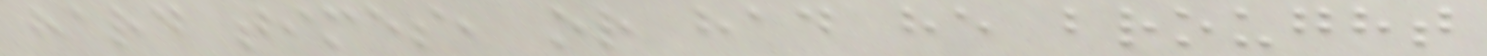hard times, or had he brought
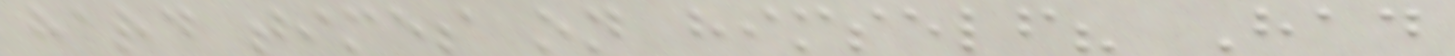hard times on himself? Had
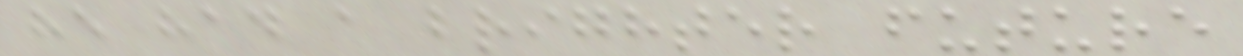he had a brighter future
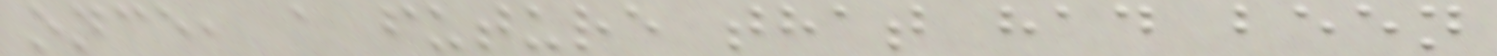once, a future that had been
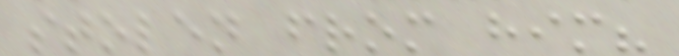stolen from him?
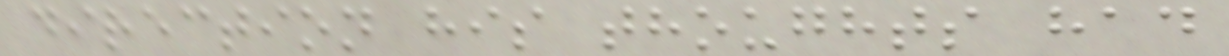direction his thoughts had
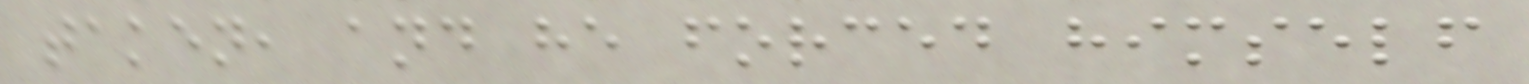taken, and he forced himself
